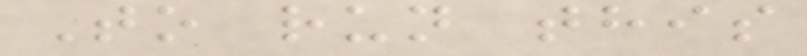To run this
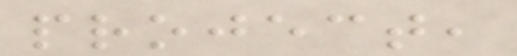project,
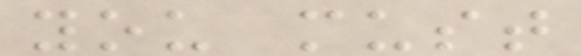you must
